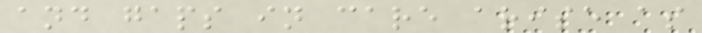and gaps in care arise as
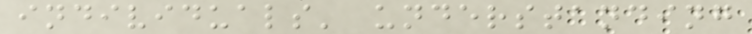individuals' understanding
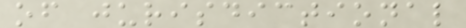of jurisdictional
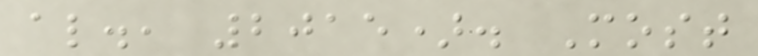al., 2015). Most
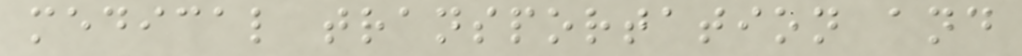medical transportation and
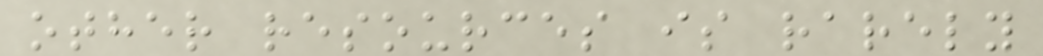other resources is rarely
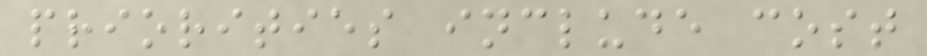priorities include cost
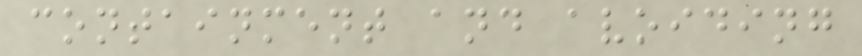containment and avoiding
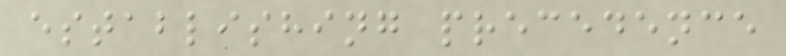establishing precedence
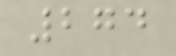274
